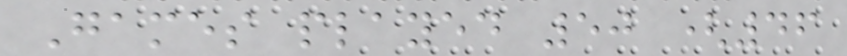Games played 50 (46
